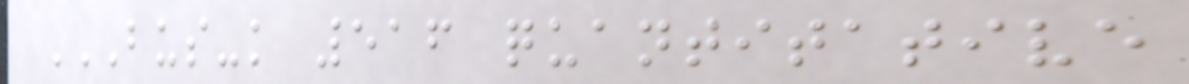BUS-K 516 QUANTITATIVE
